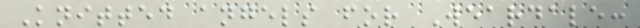Knitted angels for Weardale:
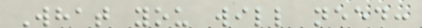What you will need:
